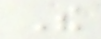The
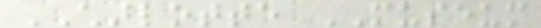CHARLOTTE MUSEUM
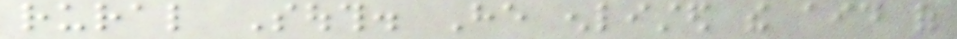rural South. He enlisted the aid of
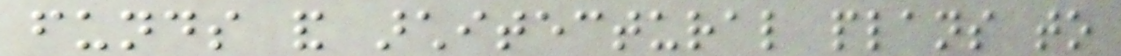funds and architectural plans to
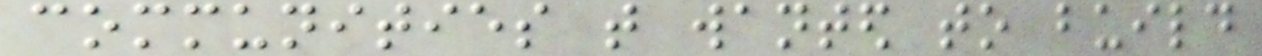communities that wanted to build
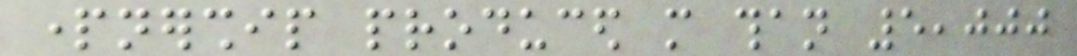partnership produced more than 5,000
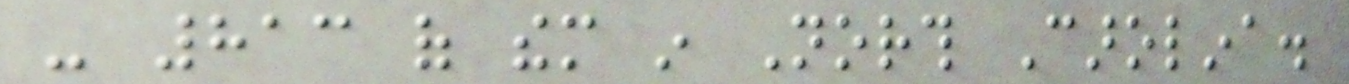- 813 of them in North Carolina.
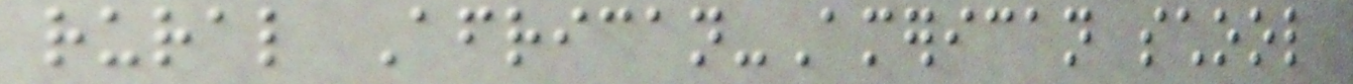rural African-American school
